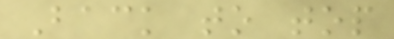Back to top
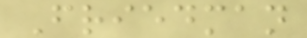Friedman
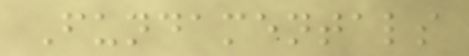Fundamentals
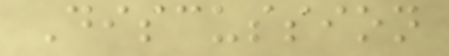Discussion
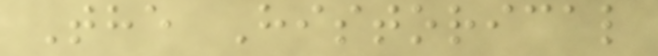The Historical
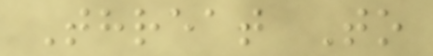Threat To
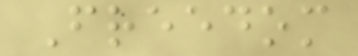Freedom
